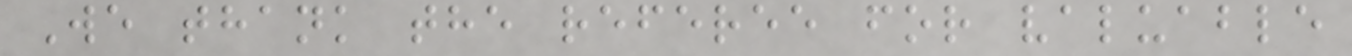We thank the referee for valuable
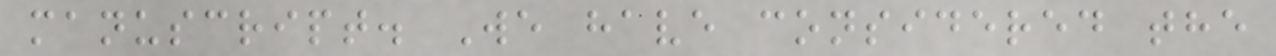manuscript. We have considered the
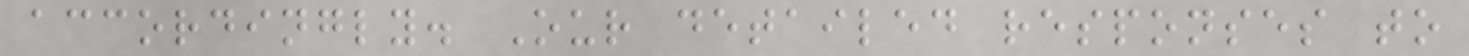accordingly. Our detailed responses to
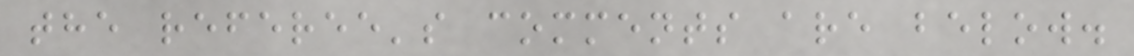the referee's comments are below.
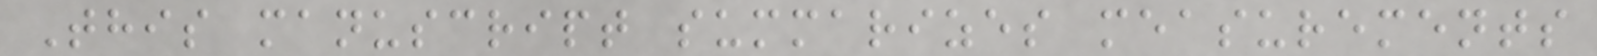This manuscript summarizes measurements
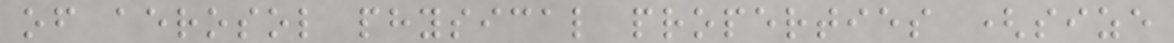of aerosol physical properties (size
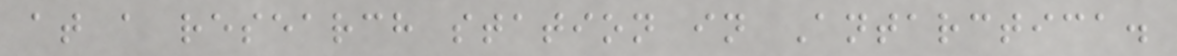at a research station in Antarctica.
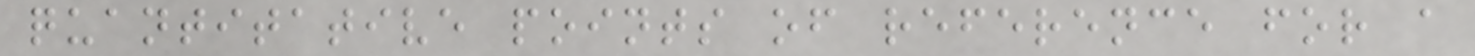quantitative points of reference for a
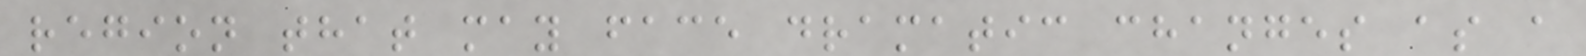region that may face dramatic changes as a
